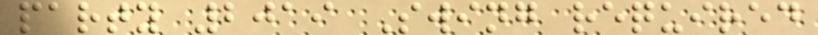party 2019 Swing required
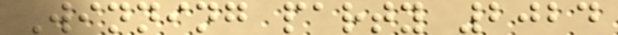Winning party 2024
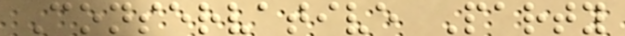Conservative Party
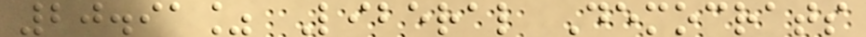20.91% Liberal Democrats
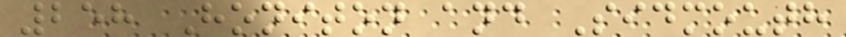258 Honiton and Sidmouth
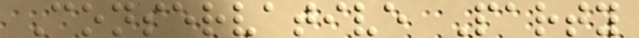Conservative Party
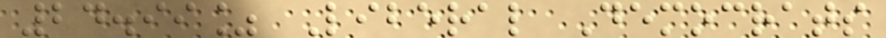24.99% Liberal Democrats
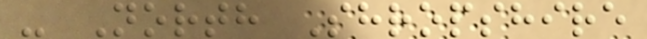- North Shropshire
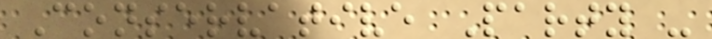Conservative Party -
